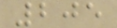205
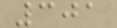301
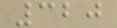320
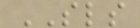SLS
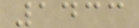1433
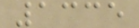1335
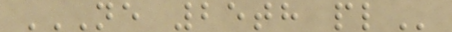NE 25TH PL
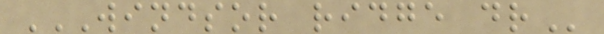WINDSOR RIDGE DR
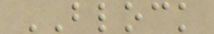BLOCK
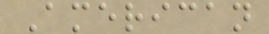American
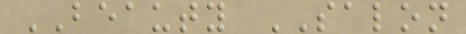BEAUTY SALON
